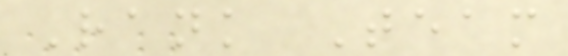Rank Team
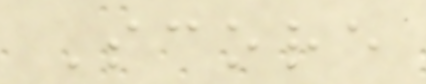Score
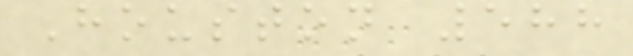Houston 588
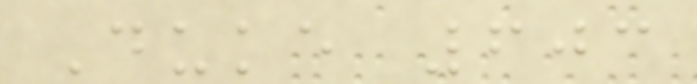Duke 603
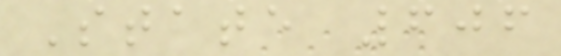State 606
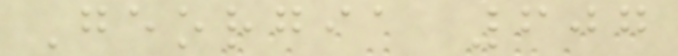Georgia 607
